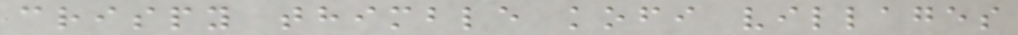crispy thimble kofi villages
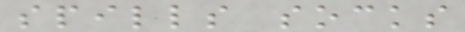spills socks
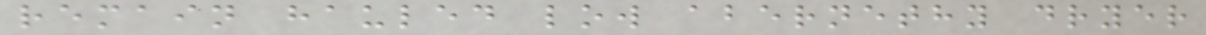remain hauled low abernethy dryer
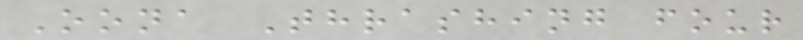Oona Thrashing four
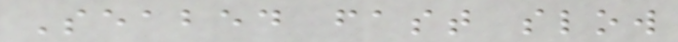Seabed fast slow
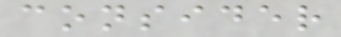consider
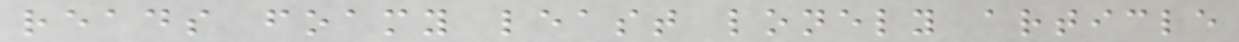reads foamy least lonely article
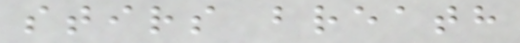stirs breath
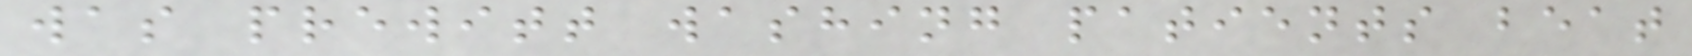was prewitt washing patients beat
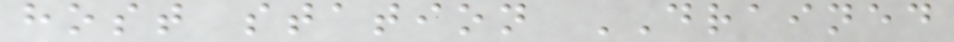host station DRAINED
